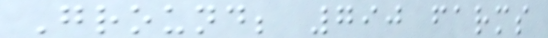Ground; 790 farms
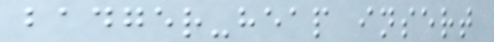badger-heap insert
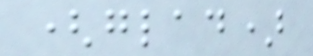(glad)
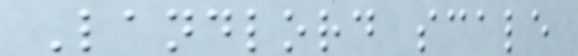Landlord scale
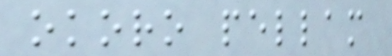okoro pellam
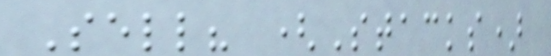Sell? (Stacks)
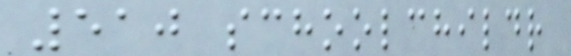510 schoolchildr
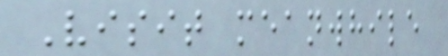Visit meanwhile
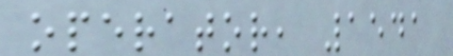operator, 1541
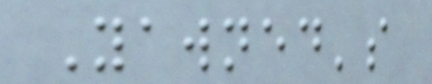Yawned's
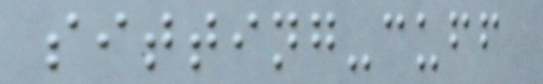sitting-cuff
